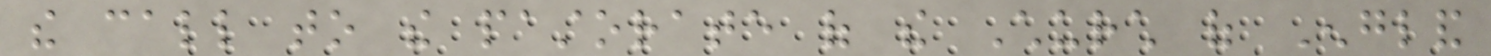the call to the pastorate of the Church of England
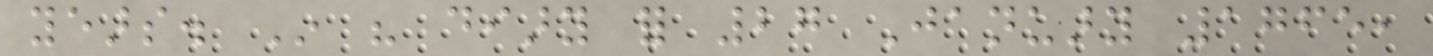years. In his diary for 27 January 1765,
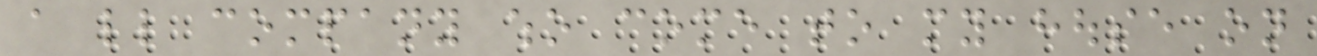a little company who come to my house on
